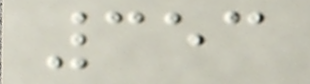353
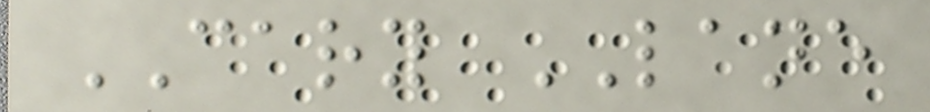CARY LANE
